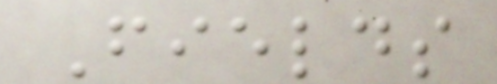Fields
